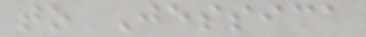to Jessica
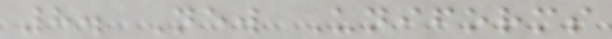8. New Uniforms
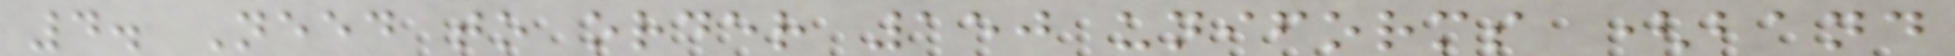4. Need to order 150 uniforms (band
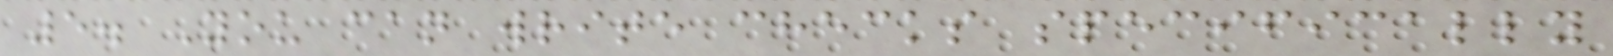5. You can write checks specifically
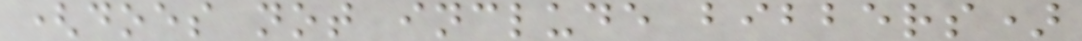(does not include bibbers)
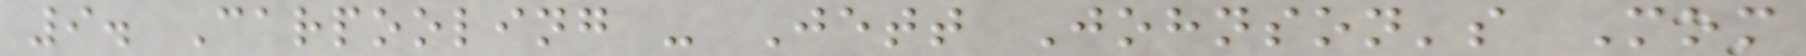9. Carpooling - Jett Johnson's Mom
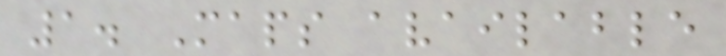1. Maps available
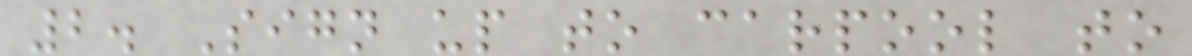2. Sign up to carpool to
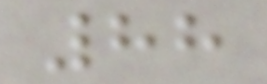88
